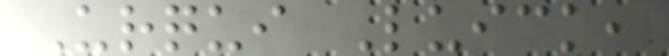Urqui Luick,
